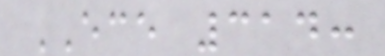ECE 314:
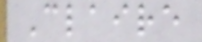Claire
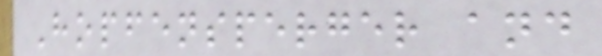Hopfensperger and
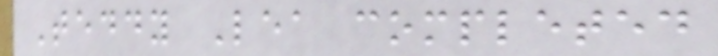Teddy Lea completed
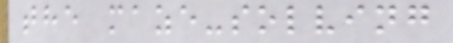the maze-solving
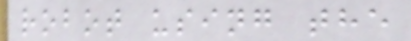robot using the
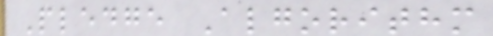Pledge Algorithm
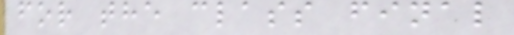for the class final
